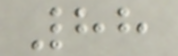88
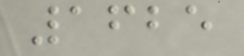1625
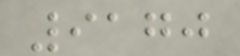9170
